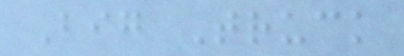Big Truck
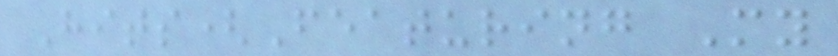Hits(Featuring My
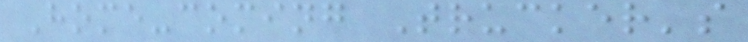Home-coming Trucker's
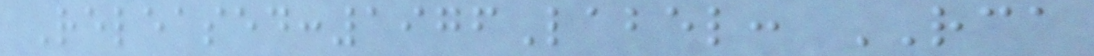Released:1976Label: RCA
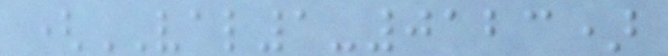(VAL1-0123)
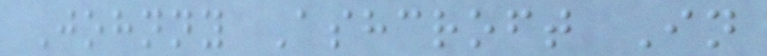Johnny Ashcroft In
